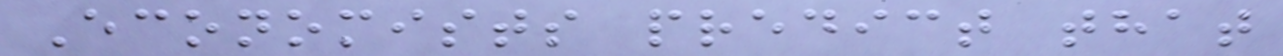Economists predict that
